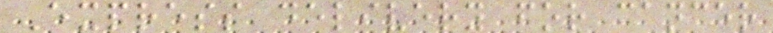Express delivery for cancer
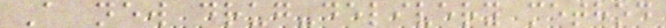A new drug-delivery method
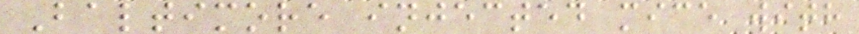Baltimore injected mice with
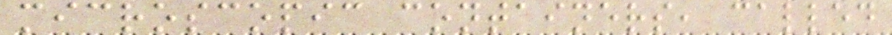microscopic containers, called
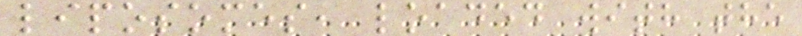liposomes, loaded with the
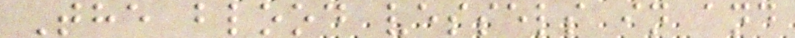The blood vessels in and
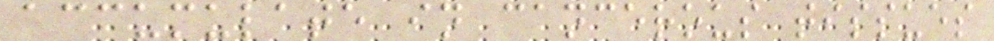accumulate in cancerous tissues
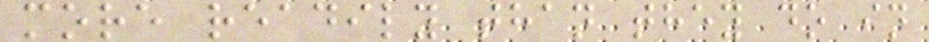more readily than they do in
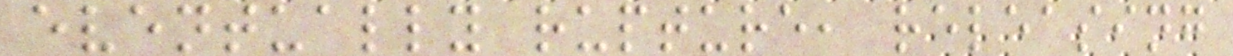eventually rupture, releasing
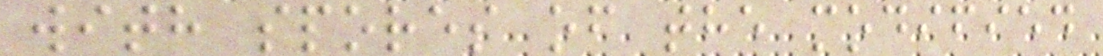with spores of the modified
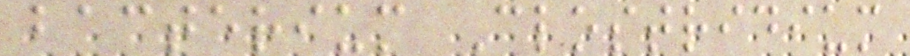bacterium Clostridium
